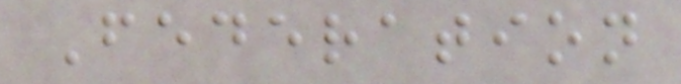Federation
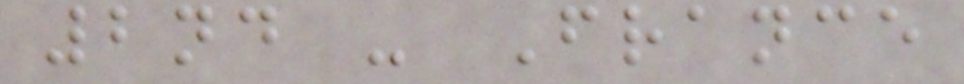2nd - France
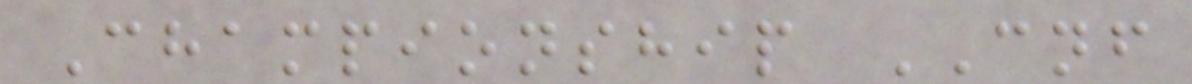Championship CNF
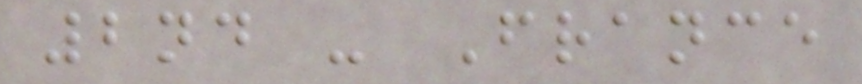2nd - France
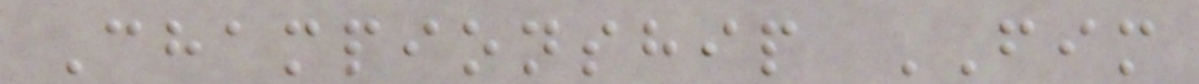Championship FIM
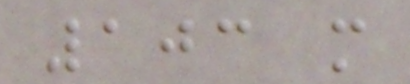103 m
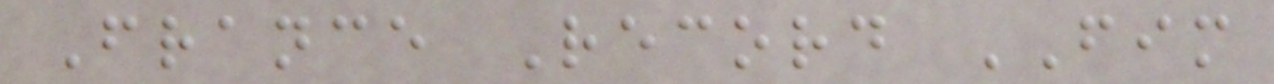France Record FIM
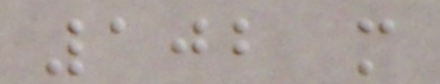102 m
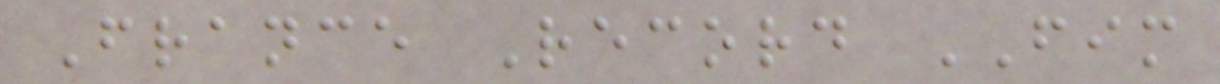France Record FIM
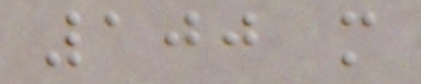100 m
